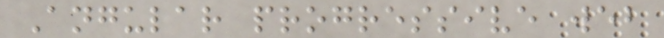Angular progressive web
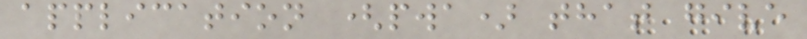application (pwa) that give
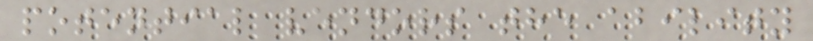potential vendors the ability
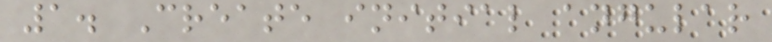1. Create initial angular
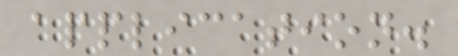application.
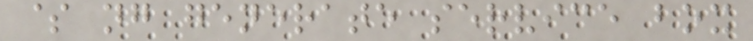$ ng generate service box
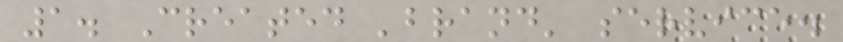1. Created 'brand' service.
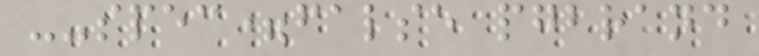--spec=false pgbrand
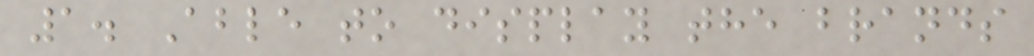1. Able to display the brands
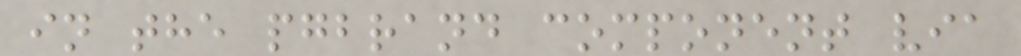in the pgbrand component via
